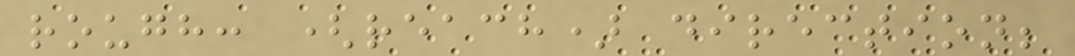rough: (reach) direction;
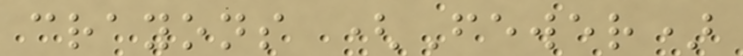crayons (Fewer)
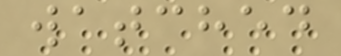watched
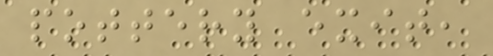pottery exit,
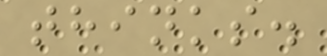thinks.
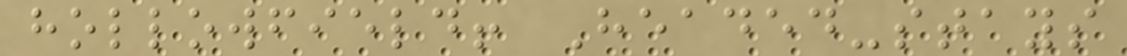hollowfield! Headed-stays
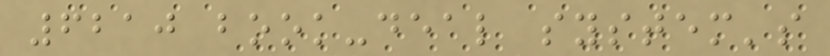6210 book-deal system's
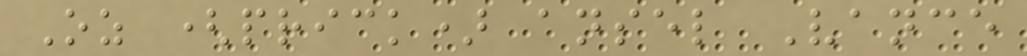Oz (prick) ansel Vance
